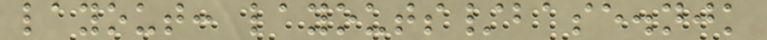layout: layouts/base.njk
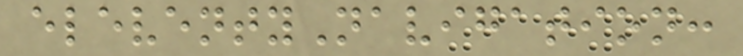eleventyNavigation:
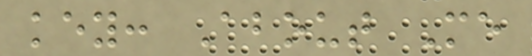key: About Me
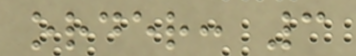order: 3
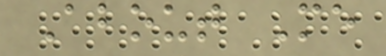About Me
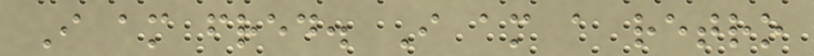I am fred. I am a retro
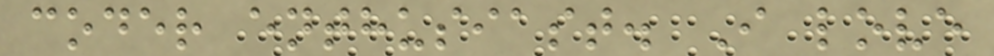coder enthusiast. I love
